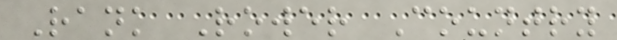Rank Rower Country
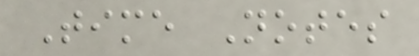Time Notes
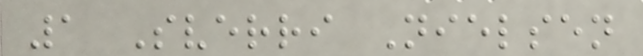1 Sverri Nielsen
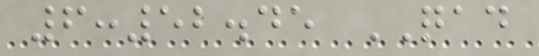6:52.45 QAD
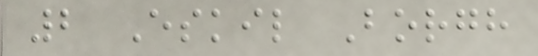2 Eskil Borgh
